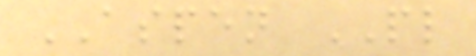ASPEN PL
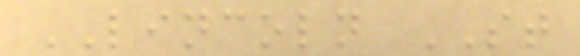LINCOLN ST
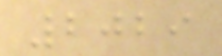2029
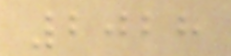2028
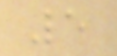5
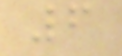6
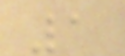1
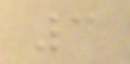3
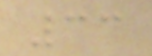33
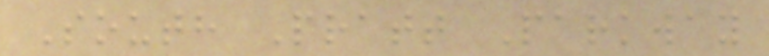South Pratt Parkway
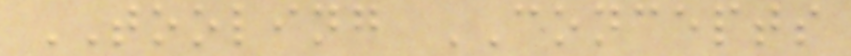TOOLING CONCEPTS
